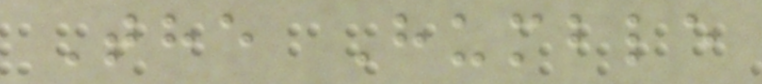The Humble
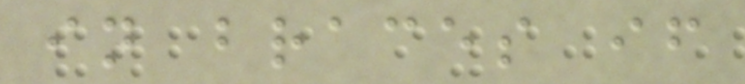in braces if
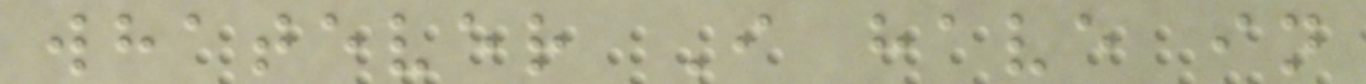whatever I have in
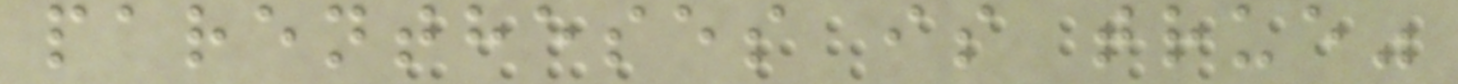parentheses is true"
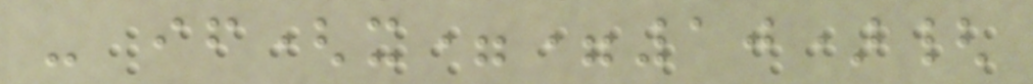- if(x==10){
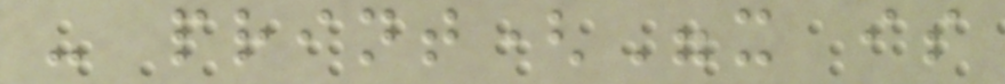- print("x is
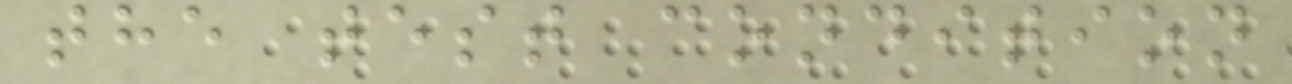the test condition
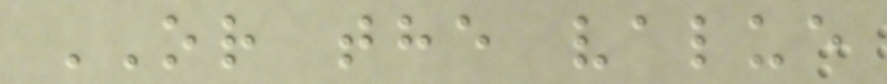OR the value
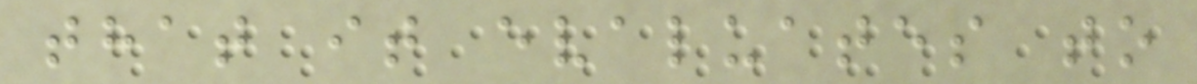that it evaluates to
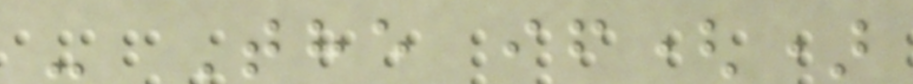- The if()
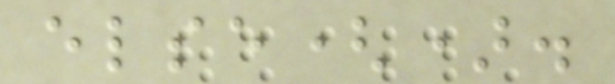else().
